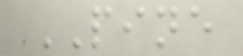PINE
